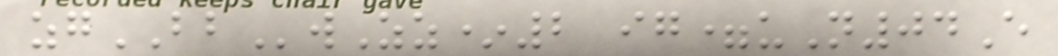zgBBwZz*2 ig=uN04E
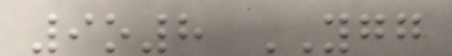9o8 YGG
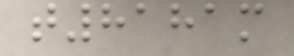t8181m
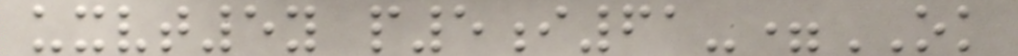uxvt5y p5i61-=OK
